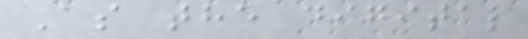As the digital
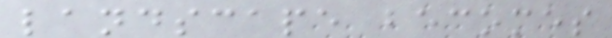landscape becomes
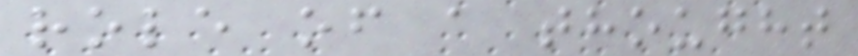role of a thought
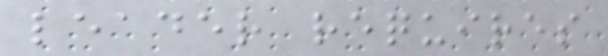leader requires
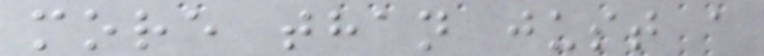more than just a
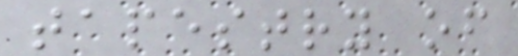tapestry of
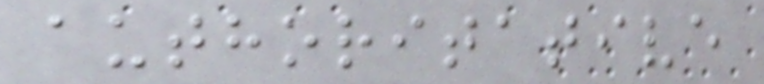authoritative
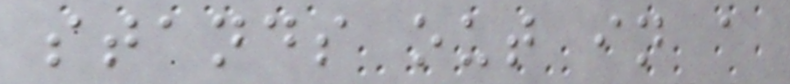stands out in a
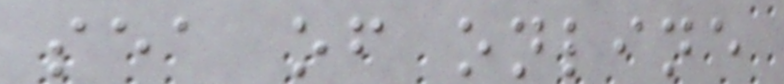sea of online
